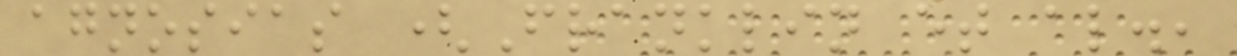agnosias (Franklin et al.,
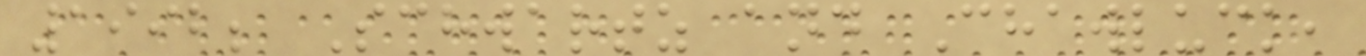1992; Schwartz and Chawluck,
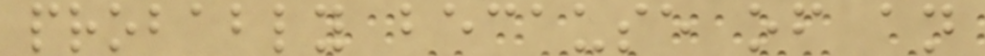probably because of an
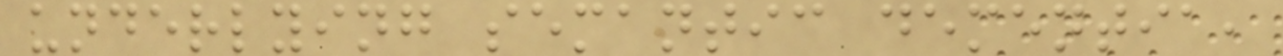underlying semantic dementia,
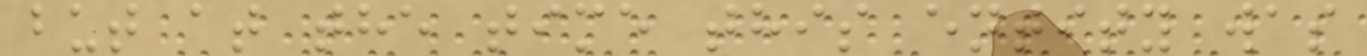but at the time this entity was
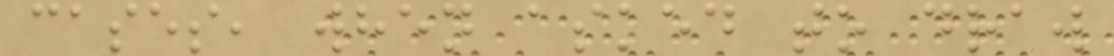cases, when asked to draw
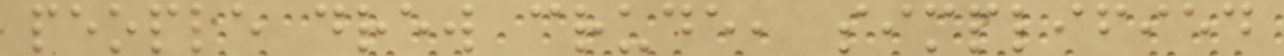people drew crude, simplified
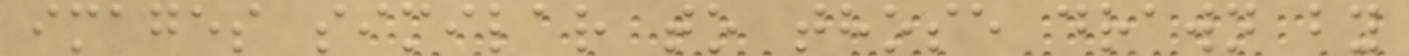images similar to those drawn by
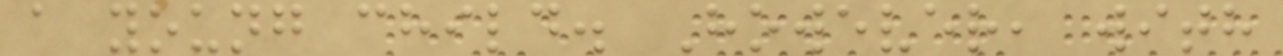a young child. However, with
